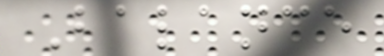Balance
